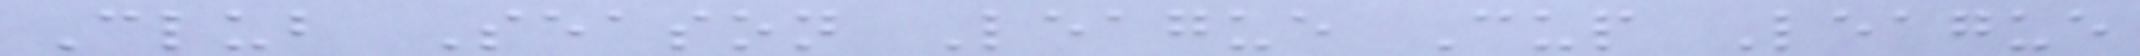Club Season League Cup League
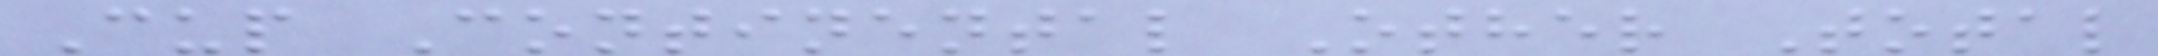Cup Continental Other Total
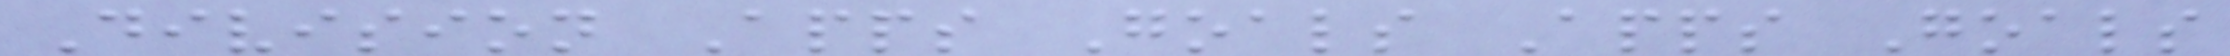Division Apps Goals Apps Goals
